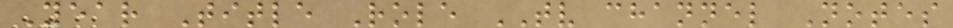Year Title Role TV channel Notes
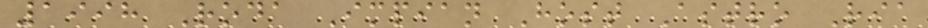1998 Roda Impian Host Astro Ria
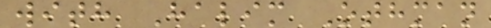with Halim Othman
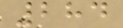284
